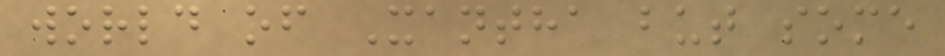world of Xantha but some
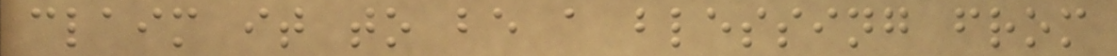claim it to be a blessing from
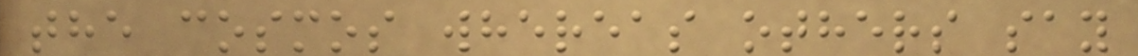the cosmos whereas others say
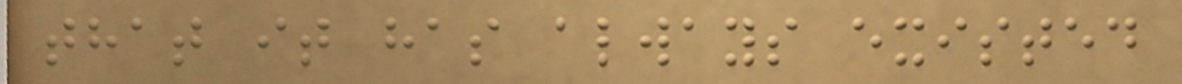that it has always existed
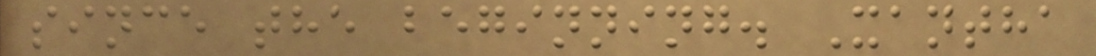since the beginning. Xantha
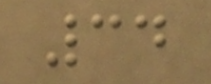34
